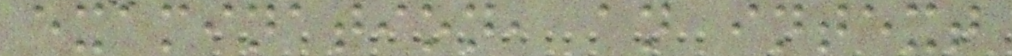examination, an intext
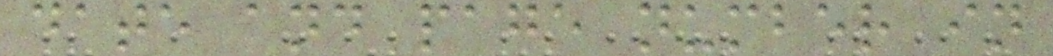date and page number in
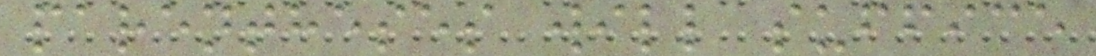parentheses will suffice
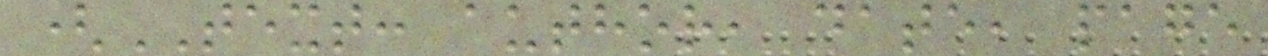(TEXT: author, date, page
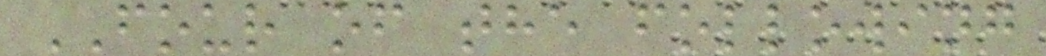FOUR of the following
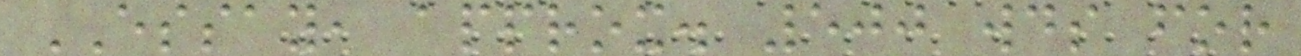ESSAY, approx. 500 wds for
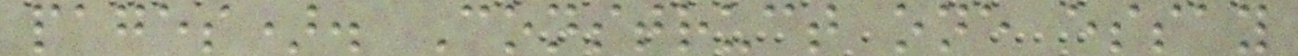pages). Construct one essay
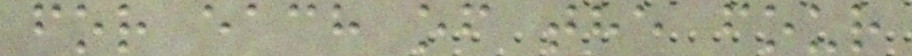for each of the four
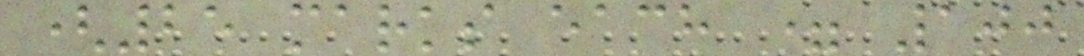(25 marks each = 100
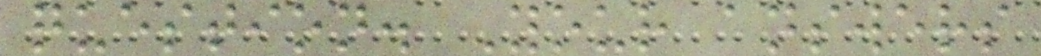question. Your answers
